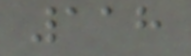118
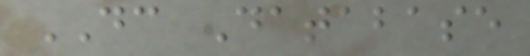DC Database
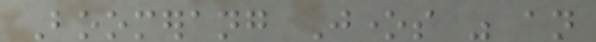Boomerang Jones was an
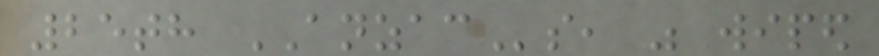25th ANZACs, was wiped
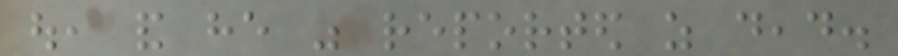out, and he was reported as dead.
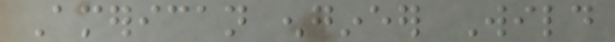American engineer Wild
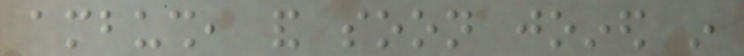ambush, and soon joined in
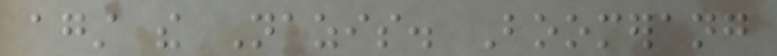against the Nazis. Boomerang
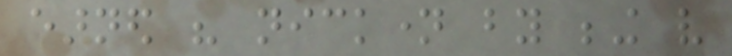earned his nickname by being very
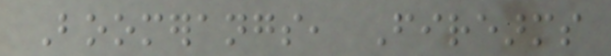Boomerangs, Firearms
